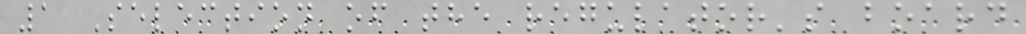1 Selection of the regulator's board
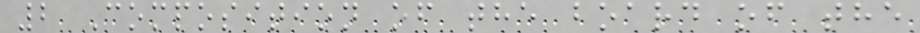2 Composition of the board of the
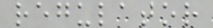regulator
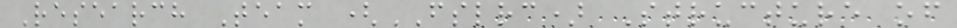Research Team (FSLRC) Structure of
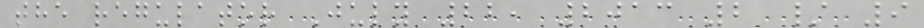the regulator July 22, 2013 2 / 9
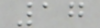17
